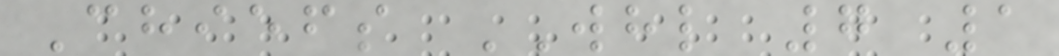Chiefs WHL 7 1
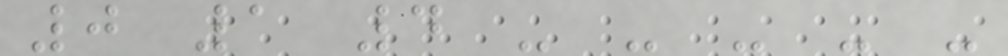0 1 4 - - - - -
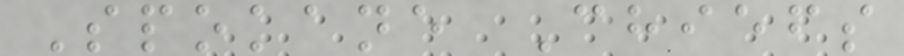Spokane Chiefs
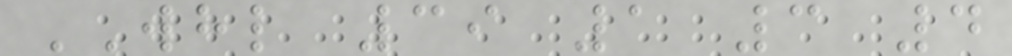WHL 39 1 3 4
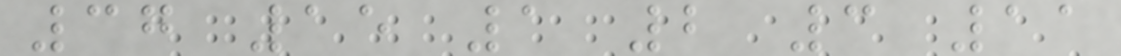37 15 1 2 3 11
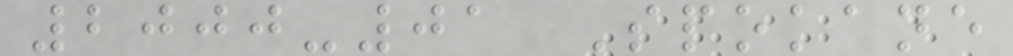2000-01 Spokane
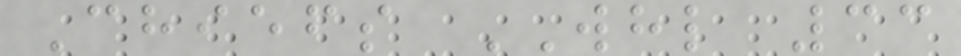Chiefs WHL 33
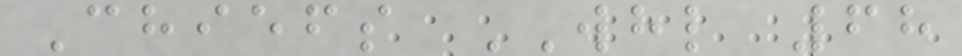Chiefs WHL 68
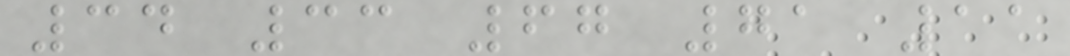34 33 67 71 11
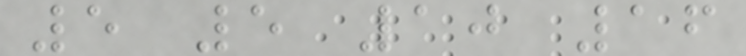5 5 10 16
